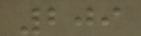209
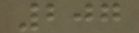207
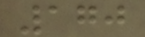170
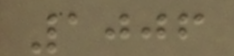1006
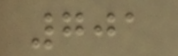701
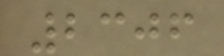2306
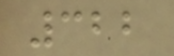322
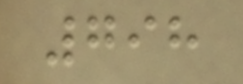798
